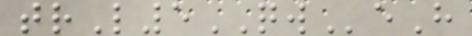trL5QWeH
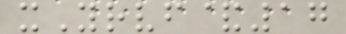xYrvf&17
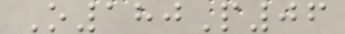O180P06
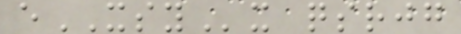eXSYx qsrjg
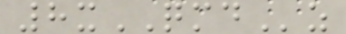8xQMDz
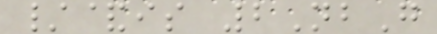/&is 2NbG
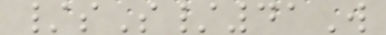/sS/41W
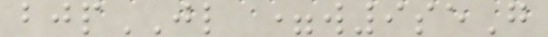bjpJL =w9seG
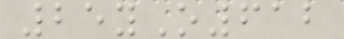25yO612
